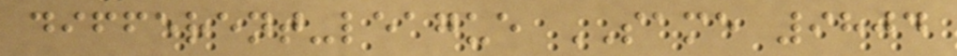different-league SAME 9804
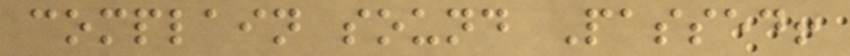complain sound Passed!
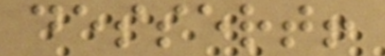dessert!
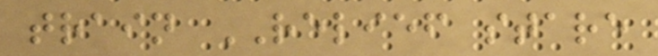train RELIEF stare
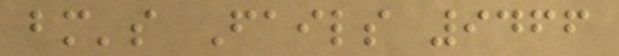bm's Fails 9466
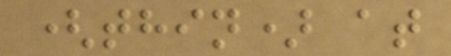(thin) at
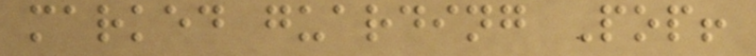marked guarding Pop!
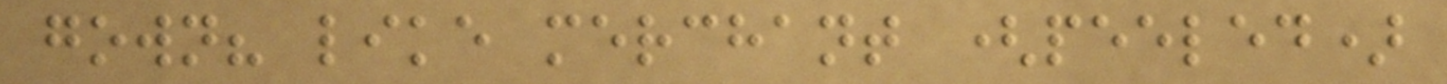gown? like merchant (peeled)
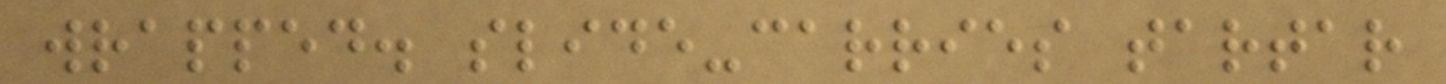wrapped. slide-carries tartar
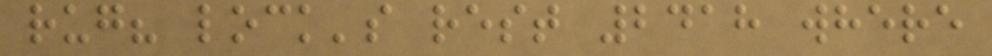rug? lock's rest 2418 where
